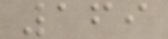169
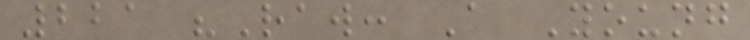221 "Raw: A Young
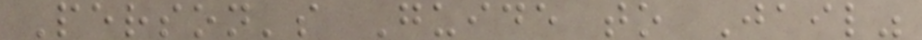Person's Guide to Jail"
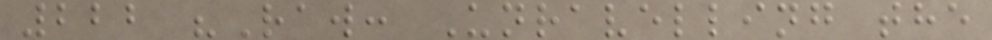222 "Raw: Unravelling the
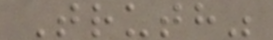Truth"
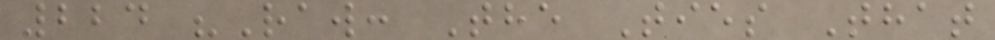224 "Raw: The Ties That
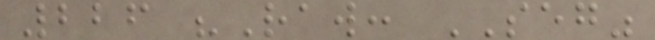226 "Raw: SEG"
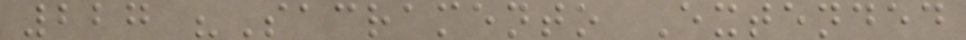227 "Sacramento Extended
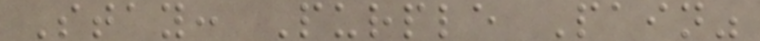Stay: Purple Pain"
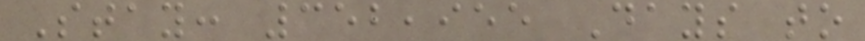Stay: 352,955 Days to
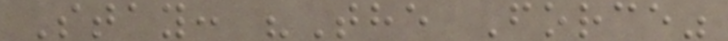Stay: "The Force"
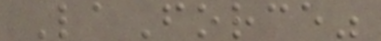LaForce"
